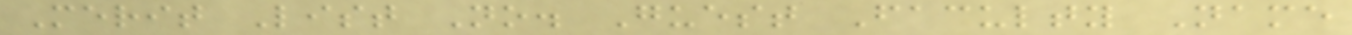Merit List No. Guest Faculty Name
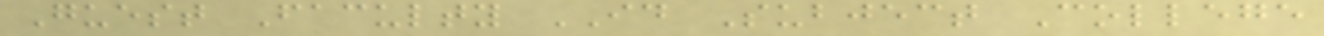Guest Faculty ID Subject College
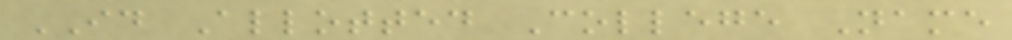ID Allotted College Name
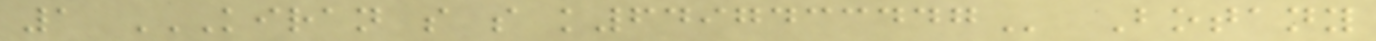1 KIRAN S S K6497433447 Botany
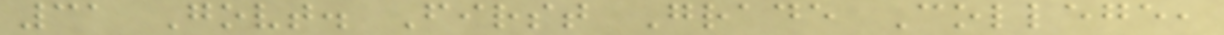31 Govt. First Grade College,
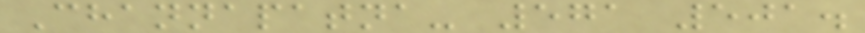Channapatna- 571 501.
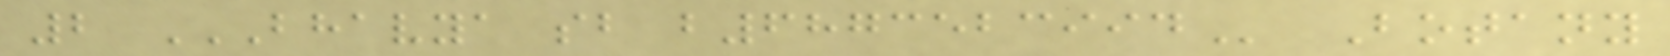2 BHAVYA SB B6873523994 Botany
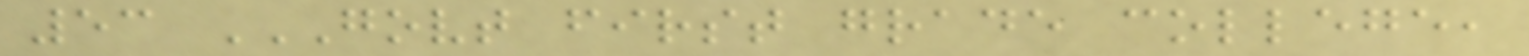53 GOVT FIRST GRADE COLLEGE,
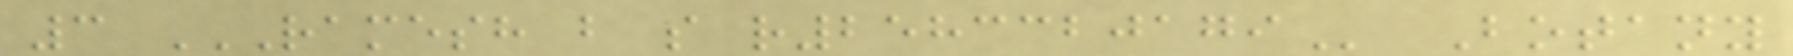3 RAMESH B S R2583320179 Botany
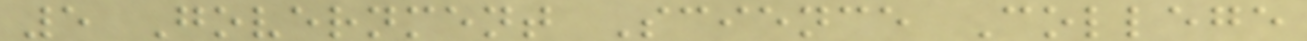5 Government Science College
